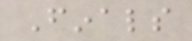Finals
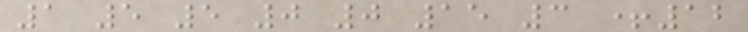1 5 5 0 0 15 3 +12
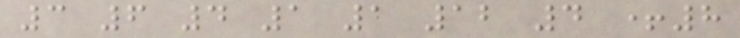3 6 4 1 1 12 4 +8
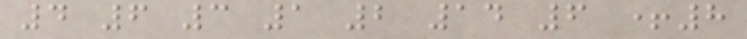4 6 3 1 2 14 6 +8
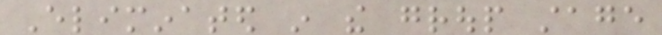Eliminated in the group stage
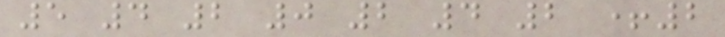5 4 2 0 2 4 2 +2
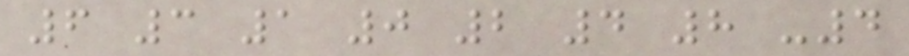6 3 1 0 2 4 8 -4
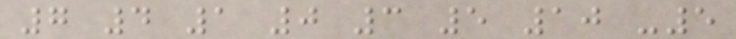7 4 1 0 3 5 10 -5
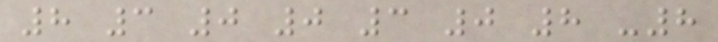8 3 0 0 3 0 8 -8
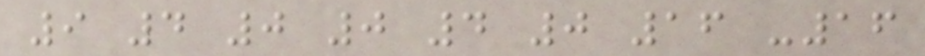9 4 0 0 4 0 16 -16
